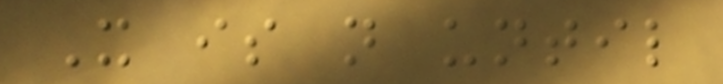It is not until
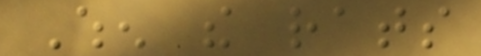When the rats
